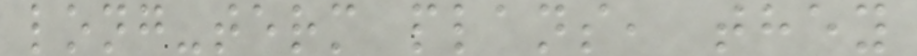long-term plans, they
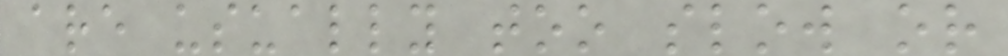are usually too slow or
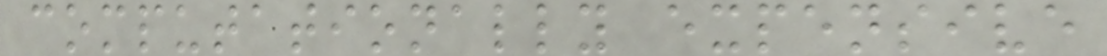computationally expensive
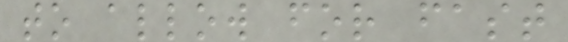to allow for fast
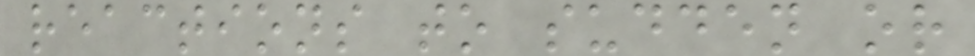reactions to sudden or
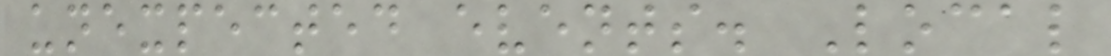unexpected events. Local
